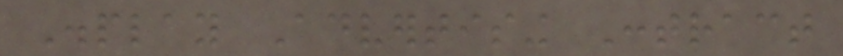Display Advertising Contract
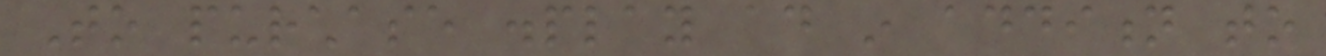To purchase display ad in addition to
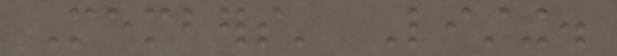Members' Listing.
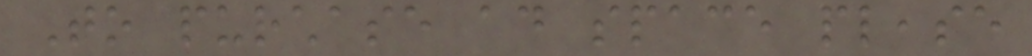To purchase ad space please
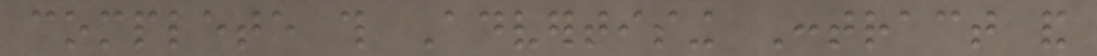complete this Advertising Contract and
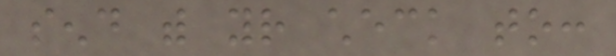send with your check to:
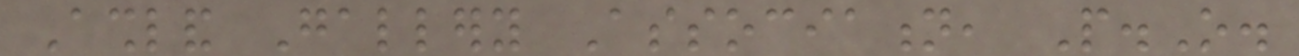Ashland Gallery Association, P.O.
